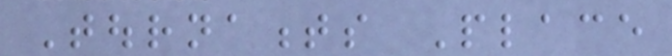Tournaments Place
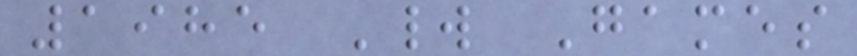1985 World Games
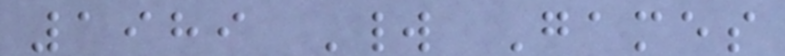1989 World Games
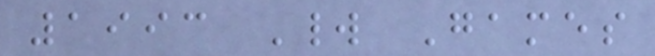1993 World Games
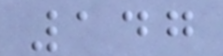147
